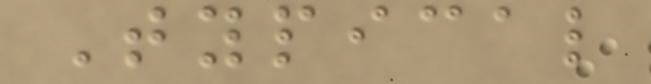Typical
